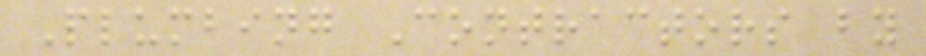Plumbing Contractors by
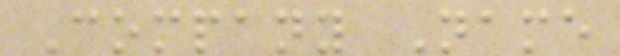Company Name
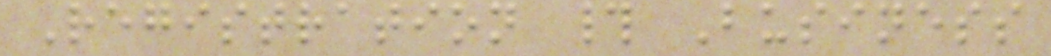Registration # Business
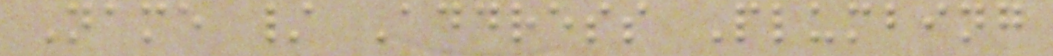Name / Address Plumbing
